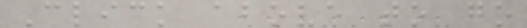Click above to go
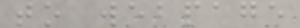to webpage
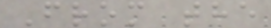From the
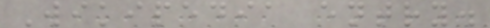Wikipedia entry.
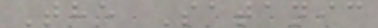The Satanic
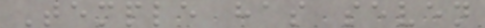Temple has seven
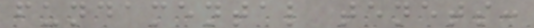fundamental tenets:
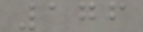176
